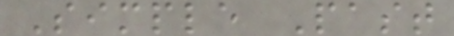Simple Past
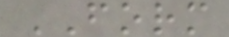FORM
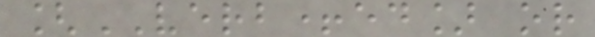[VERB+ed] or
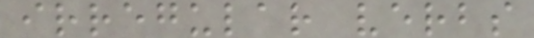irregular verbs
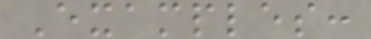Examples:
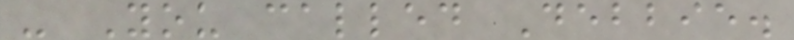- You called Debbie.
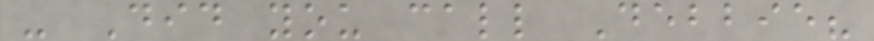- Did you call Debbie?
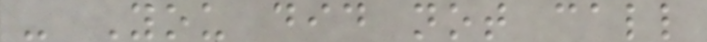- You did not call
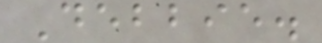Debbie.
